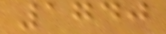1740
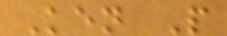Ken P
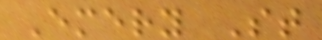Emery St
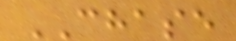CHASE
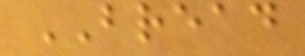BREAD
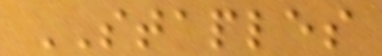STAPLES
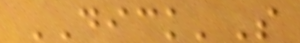DICK'S
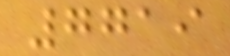7719
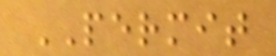PERMIT
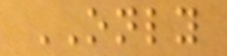ONLY
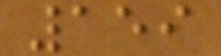159
